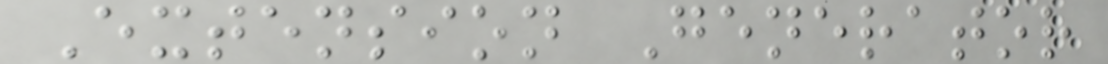Extension Generator
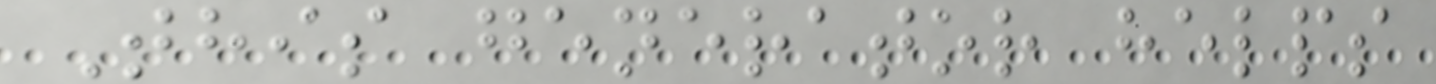This generator helps
